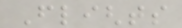Flights
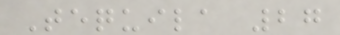Tequila 27
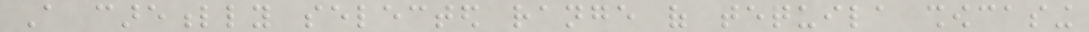A carefully selected range of tequila showcasing
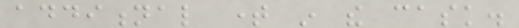additional time in the cask.
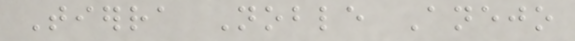Tierra Noble Anejo
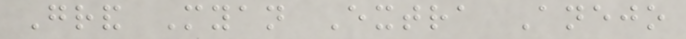Grand Myan Extra Anejo
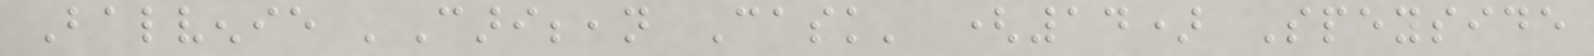Balvenie 'Caribbean Cask' (14) Speyside
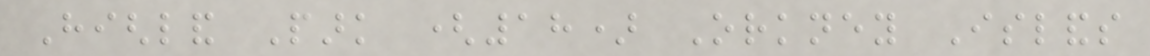Highland Park (18) Orkney Islands
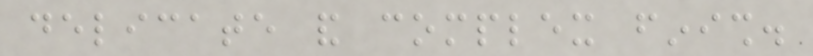delicate and complex finish.
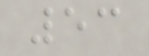53
